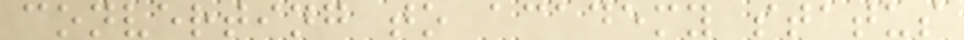converting to academy status
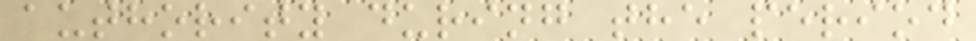authority during the period
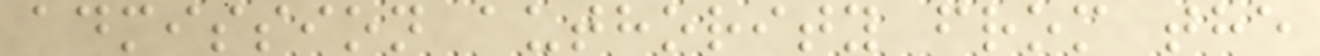admission authority from the
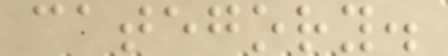category.
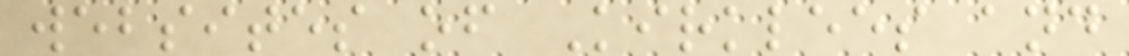websites of Kirklees and
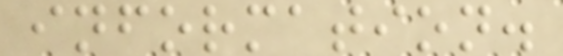information.
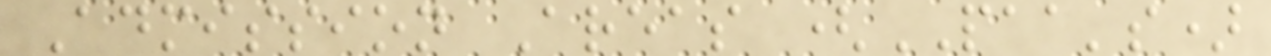Admission Areas (PAA's)
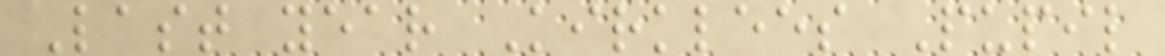Last year Kirklees Pupil
